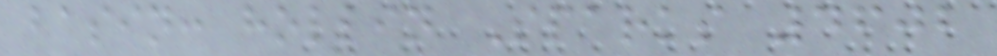basin: hollin Sparks 4602
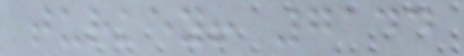turkey! 7144
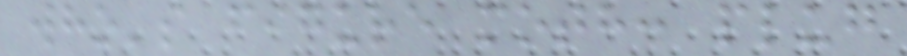who's figure moth: plug
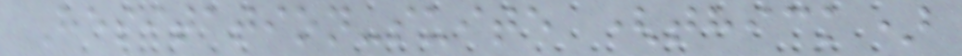Hesitation-suite (thick)
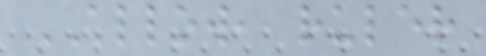ALLOW, ruler
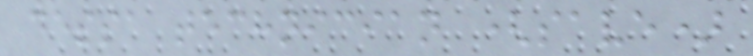dessa technician (save)
